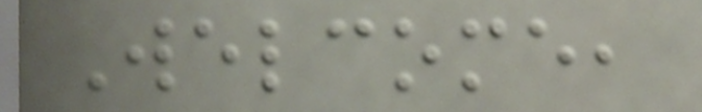Welcome,
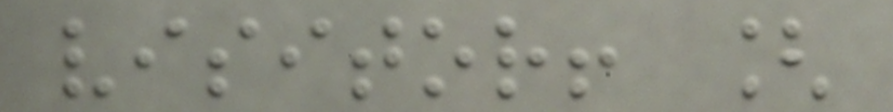visitor! [
